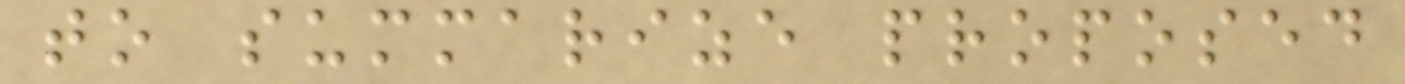to summarize proposed
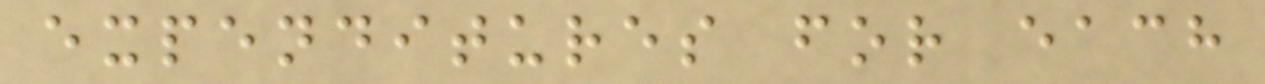expenditures for each
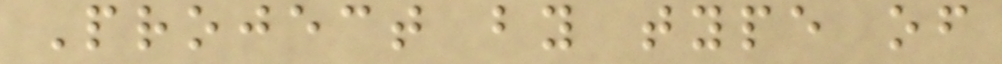Project by type of
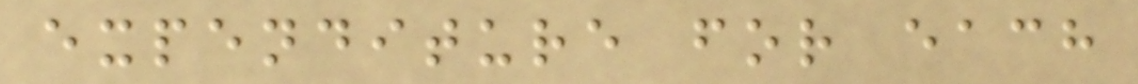expenditure for each
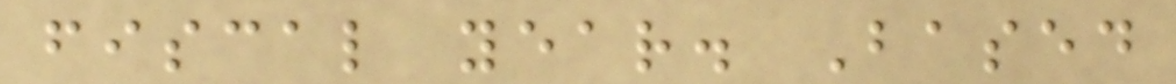fiscal year. Based
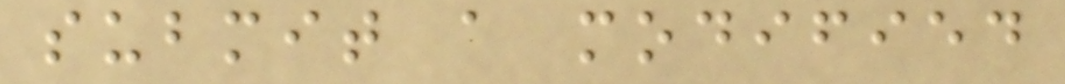submit a modified
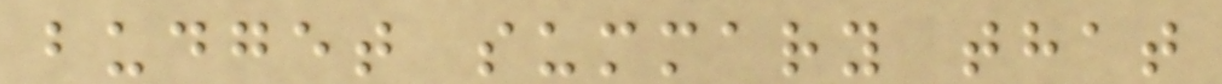budget summary that
